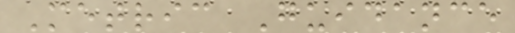Metric Guidance
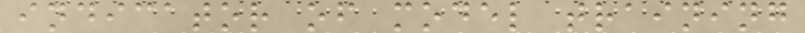indicator of model training
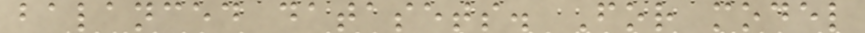balanced datasets. For model
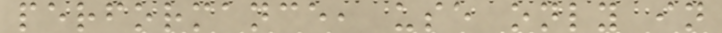performance, use only in
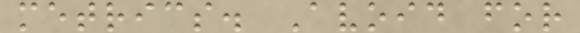metrics. Avoid for
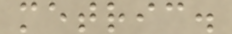metric.
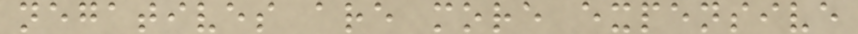negatives are more expensive
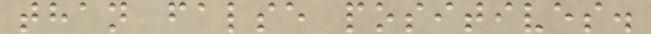than false positives.
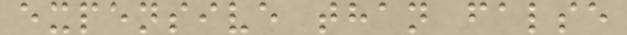expensive than false
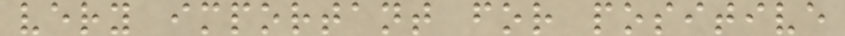very important for positive
